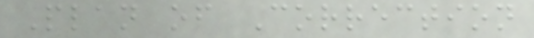Plan of Correction
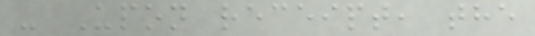- Upon receipt, the
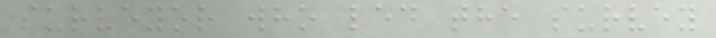surveyor who led the survey
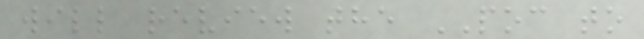will review the POC to
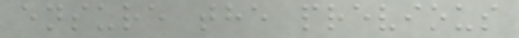ensure the previous
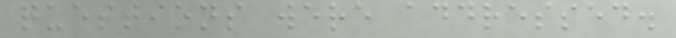questions were addressed.
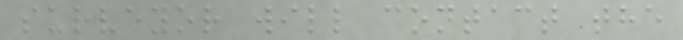surveyor will contact the
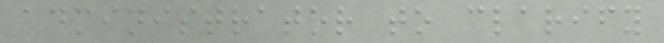administrator to clarify
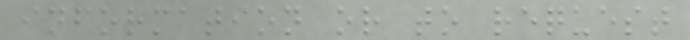information or to request
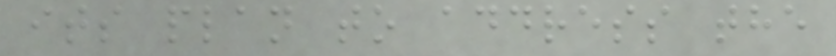its plan to address the
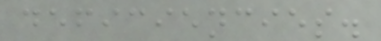deficiencies.
